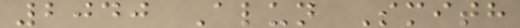2040 Alun Smith
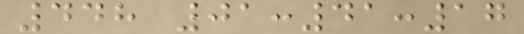448 01:41:17
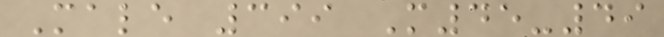Male 399 M45-49
